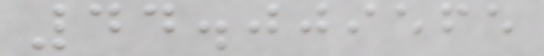44.009565
